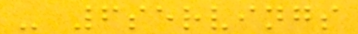- 6servings
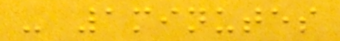- 1minutes
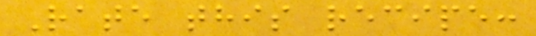Rate this recipe:
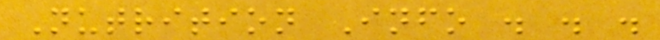Nutrition Info . . .
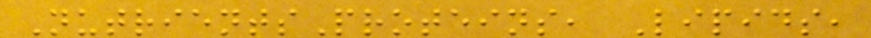NutrientsProteins, Lipids,
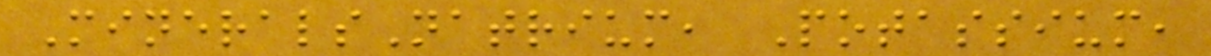MineralsNatrium, Potassium,
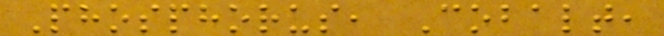Phosphorus, Cobalt,
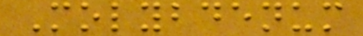Molybdenum
